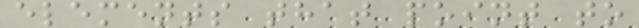elements that point to
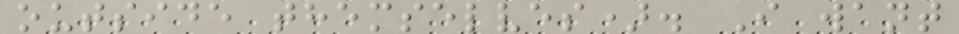outside themselves). I want
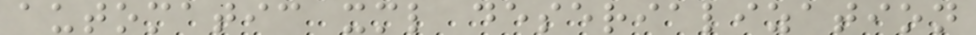automatic xml deserialization
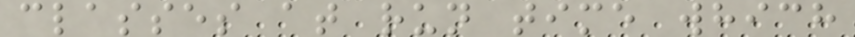classes at run time which
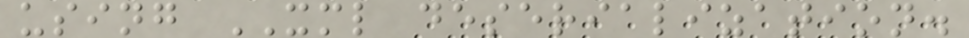using XML deserialization.
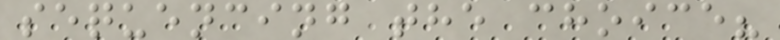sequencing the choice?
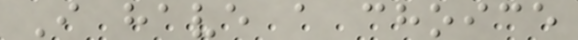I have a choice
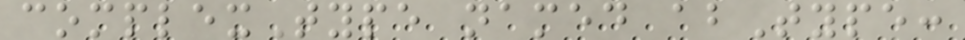complexType named abType:
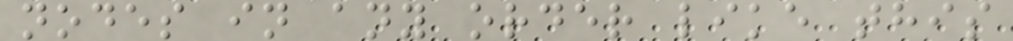nodes in any order like this
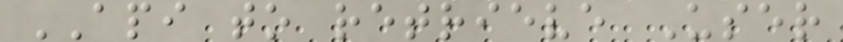API to retrieve User
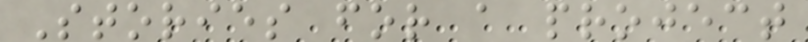Stories for a project
